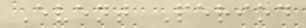Event Period
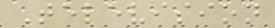Television
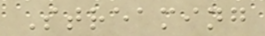Streaming
